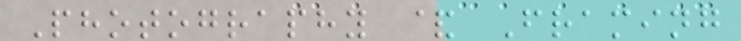Photography & Framing
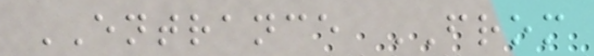ENTRANCE FROM
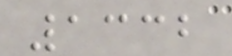1332
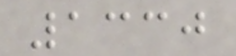1330
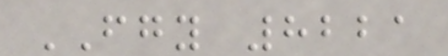FGY 8221
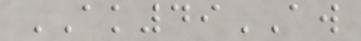AK49AW
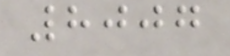8007
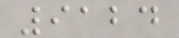9124
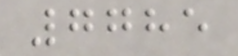7785
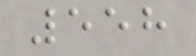558
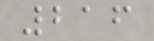216
